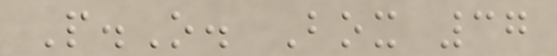P.O. Box 37
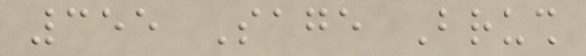355 Sage Brush
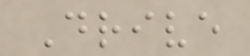Drive
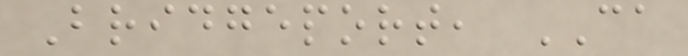Bridgeport, CA
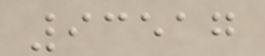93517
